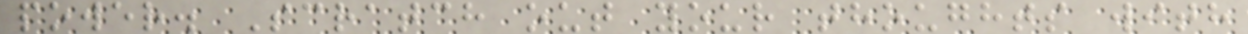power. Scratch out your thoughts with
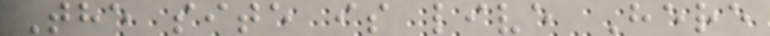The site is live Here
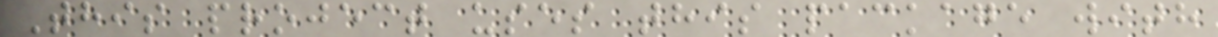This project uses this package with
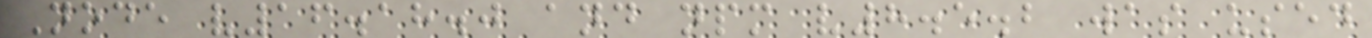Node v16.18.0 and npm v8.5.2 was used
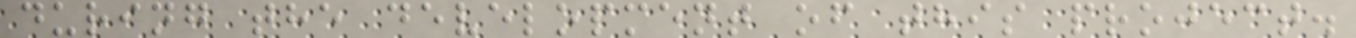during the development of this project.
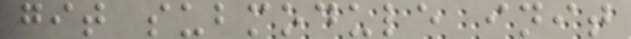git submodule init
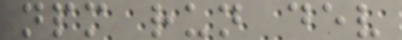npm run dev
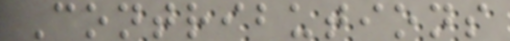Contributions
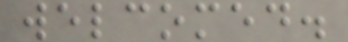welcomed.
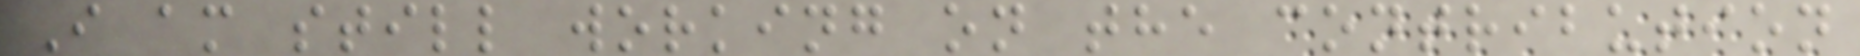I am still working on the contribution
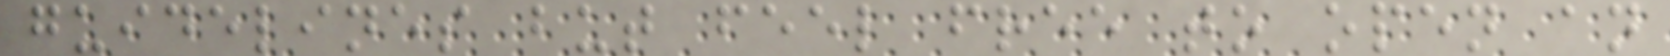guidelines but feel free to open an
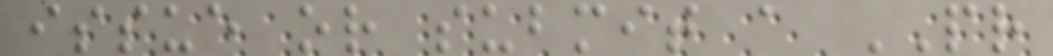issue or submit a PR
